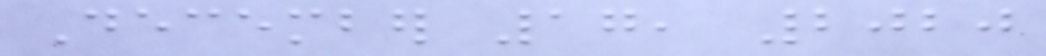December 17, 2020
